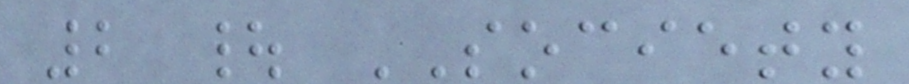2 | SOCIETY
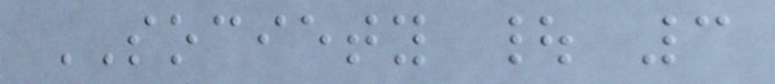SOCIETY | 3
